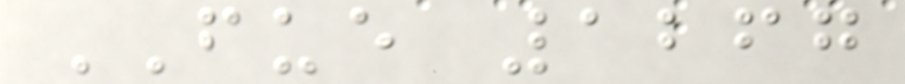FUE 1267
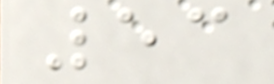53
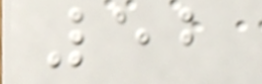52
